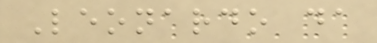Leonardo da
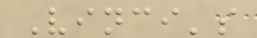Vinci's
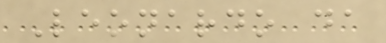Leonardo da
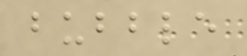bubble
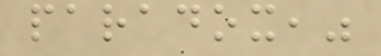paradox,"
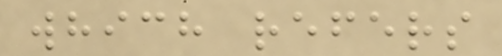which refers
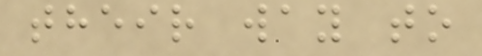their way to
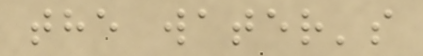the water's
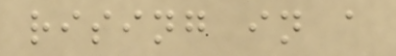rising in a
